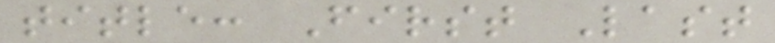title: First Last
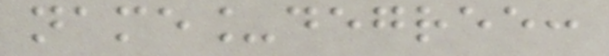name_degree:
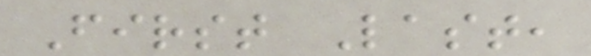First Last,
